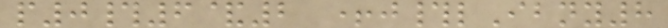p0#6&2 +j#lIbny8
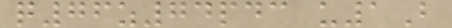q76z74pdc u1B
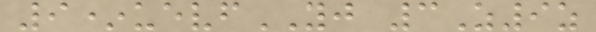9*uevfYJ 3Z9z
